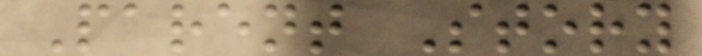Parent Story
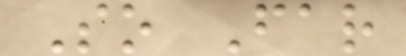So Far
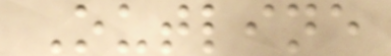Outline
